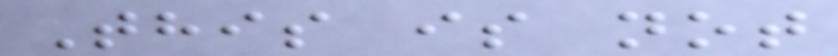This is not
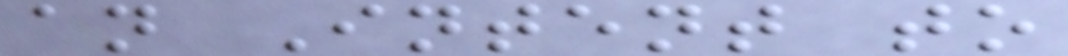an Intent to
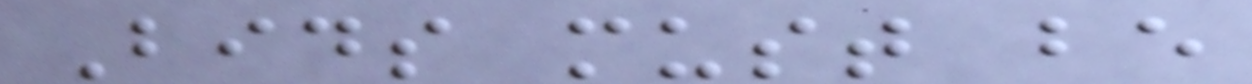Bids must be
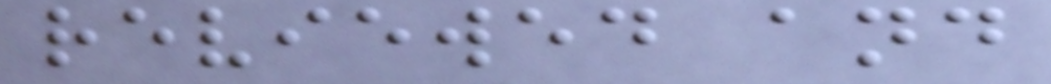reviewed and
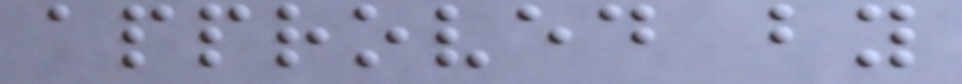approved by
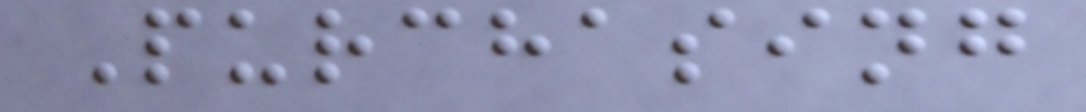Purchasing
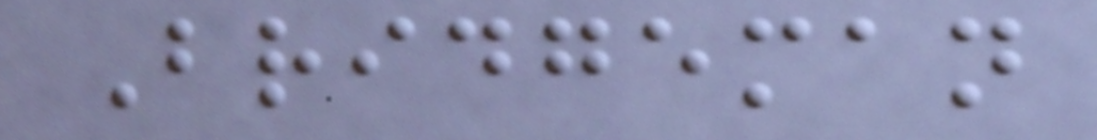Bridgeman
